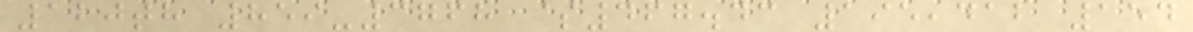120th 859-3768 $467.43 195,412 154
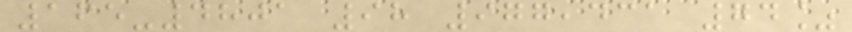165-4801 98 977,431 74%
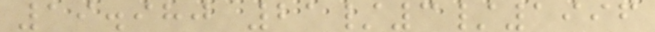19.980 21/3/1996
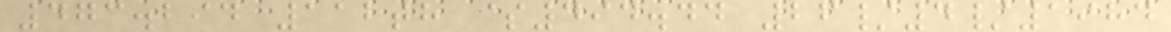473.294 112th $494.44 26/4/1984
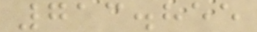713.855
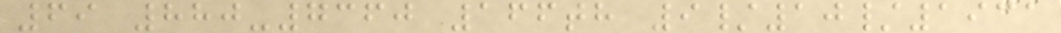69 880-7360 166th 9/10/1931
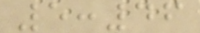5:46
